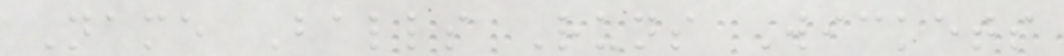Name Balls Runs Wickets
